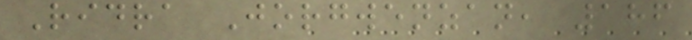Ridra Jorgwenzan, 186
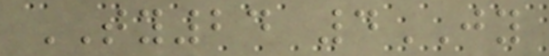TY24 4JY
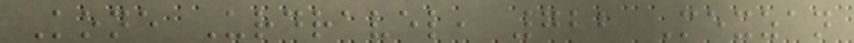Kone Urdravel, 722 Mexzan
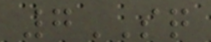7SQ
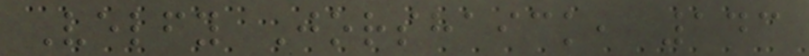Velfy Jorshaick, 143
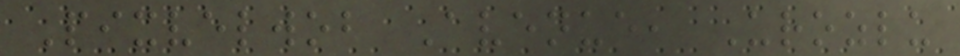Pixvelwob Avenue, Urozlu
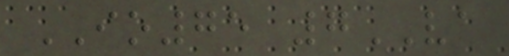IO75 7VA
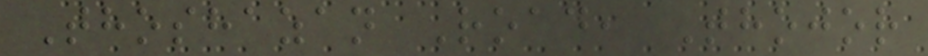Thoshazan Road, Thojor
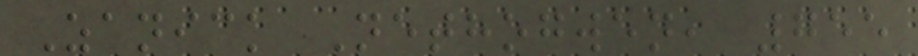Zanick Nethogwen, 755
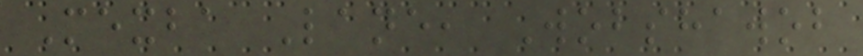Mexba Lane, Wobshawob
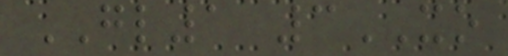GL1 3XO
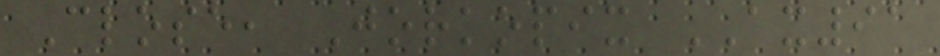Close, Jorkopix AX91
